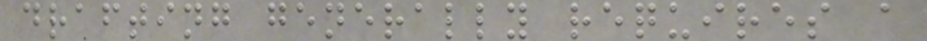drafting generally requires a
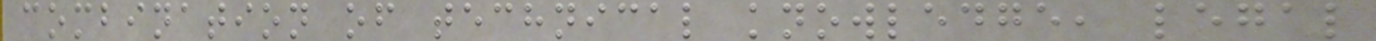combination of technical knowledge, legal
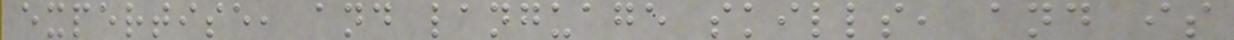expertise, and language skills, and is
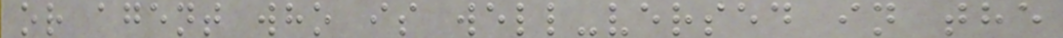or agent who is well-versed in the
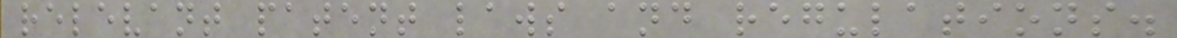relevant patent laws and regulations.
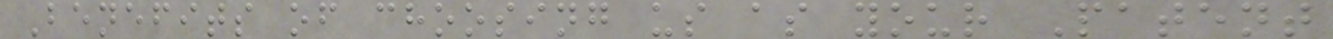Benefits of choosing us as your Patent
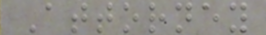Attorney
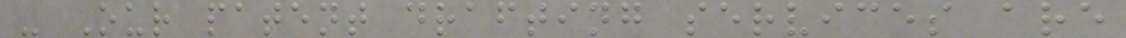- Our patent drafting services are
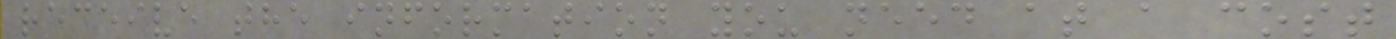receive the information you need at a cost
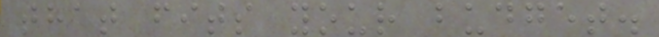that fits your budget.
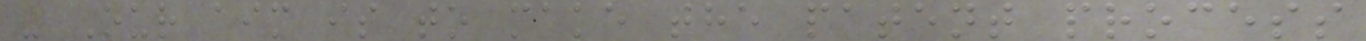- Our aim is to make the patent process
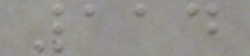114
